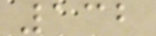132
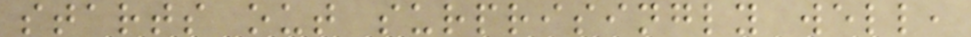starts out surprisingly well,
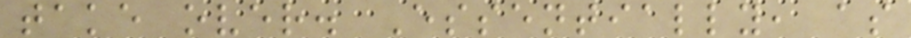take over. Essentially, as
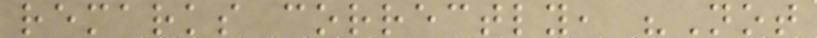remarks correctly, "Not
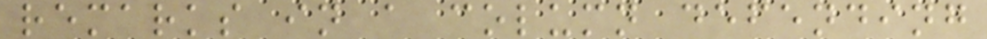remarks in a column defending
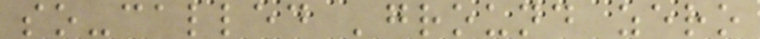so-called 'ground zero
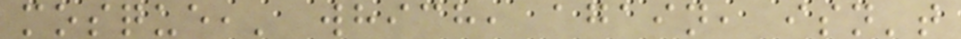mosque,' which, again, isn't
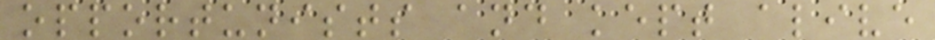opportunists and kept alive
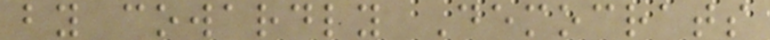by cowardly Democrats
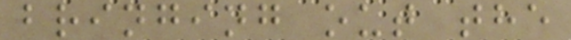bringing out the
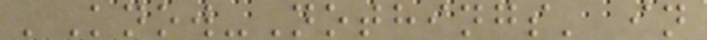'Know-Nothings' in
